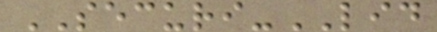SECURI-LID
